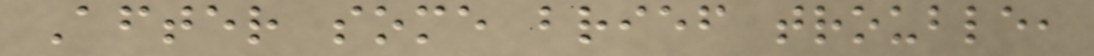After some brief trouble,
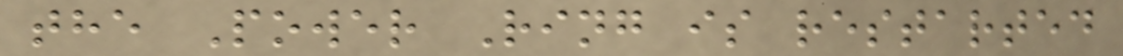the Power Ring is restarted
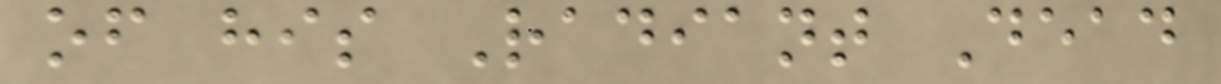of his Radiant Dead
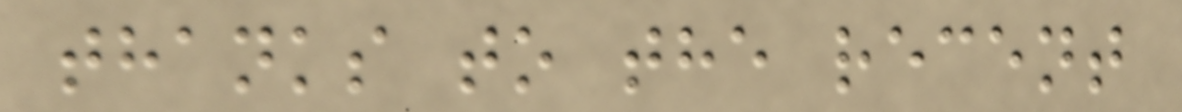thanks to the recent
